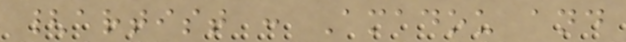{artist : Amadou and
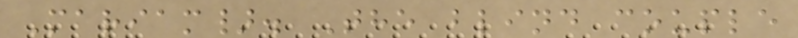Mariam}. The blind couple
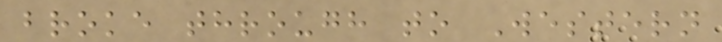broke through to Western
